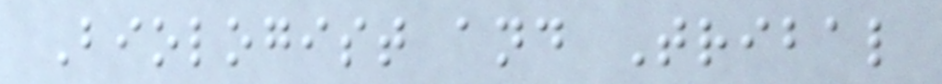Biologist and Tribal
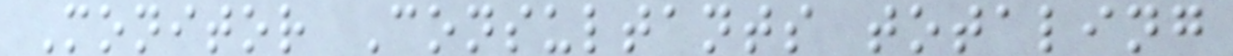Monitor Consultants totaling
